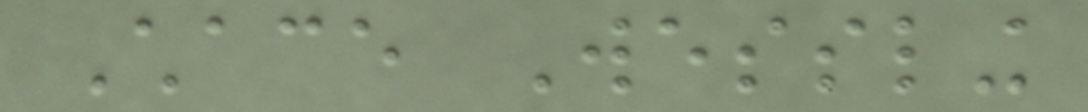Chace Wessling
